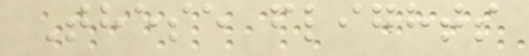These flights
